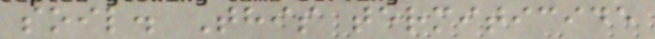soil. This termiticide
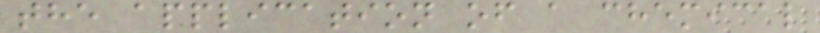the application of a chemical
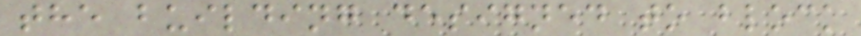the building designed to block
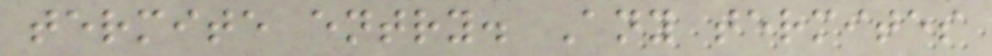termite entry. Any termites
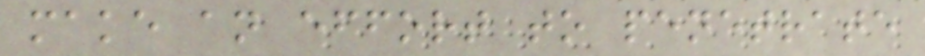make an effort to penetrate
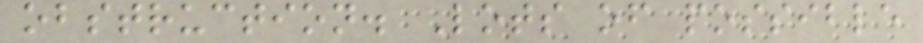obstruction. Lots of possible
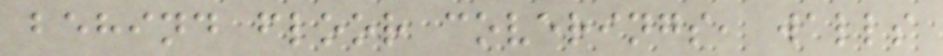behind floor coverings, walls
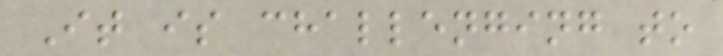It is challenging to
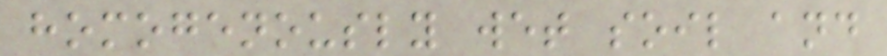homogenously wet soil and
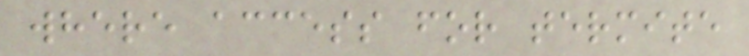where access for termite
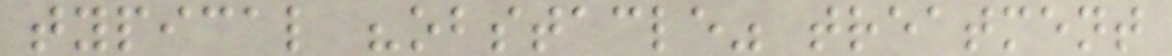typical "obstacle" treatment
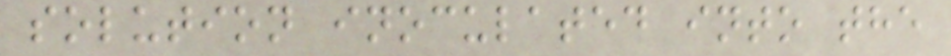solution inoculated into the
